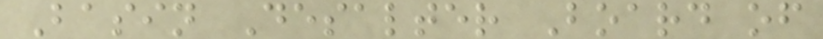Basin Desalter Board of
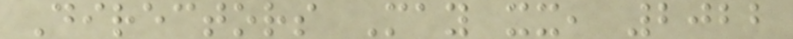Directors May xx, 2022
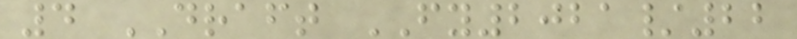4 DRAFT FY2021/22
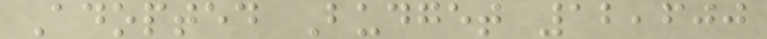Adopted Budget 12,600
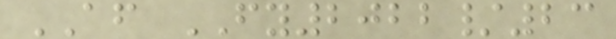AF FY2022/23
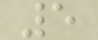5
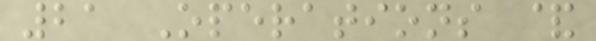21 Operations &
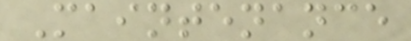Maintenance
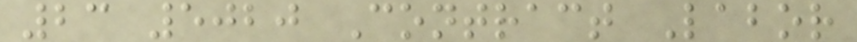23 5020 Contract Labor
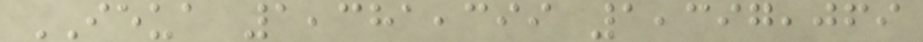IEUA 1,381,399 1,397,069
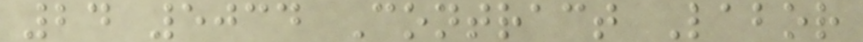24 5034 Contract Labor
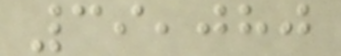39,080
